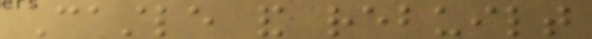Castle and rebuilt
